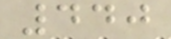440
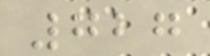727
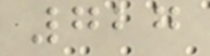727
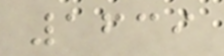1639
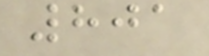801
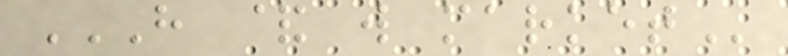H & W MARKET
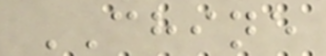CHINE
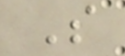S
